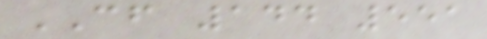CF 144 551
